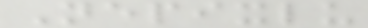Nepixlu
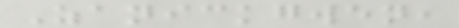Zanickgwen,
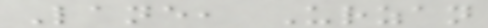Lane, Urzan
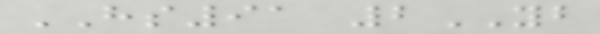HS91 2YB
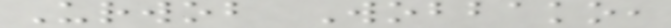Urwob Wobbako,
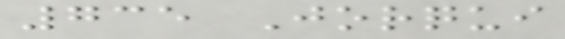735 Jorqui
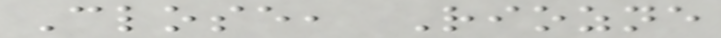Close, Riozne
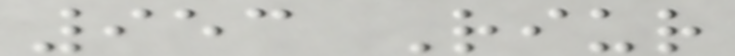953 Riur
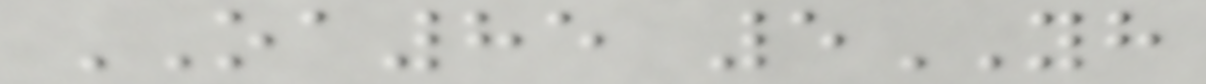OA85 5YH
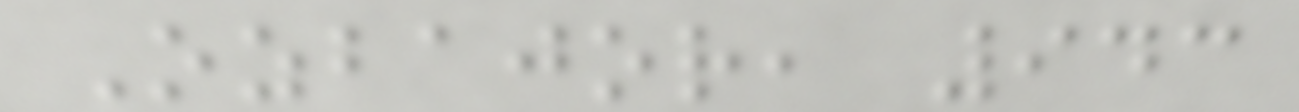Ozbajor, 943
